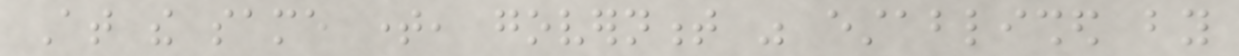At the same time, government was established by
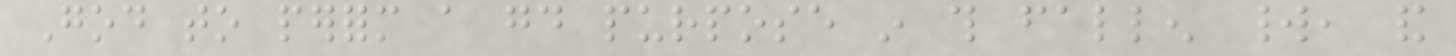God to perform a good purpose in this fallen world, and
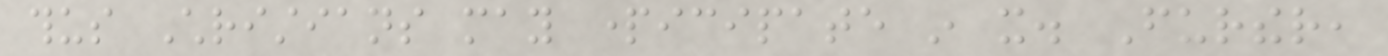thus Christians may participate in it. Further,
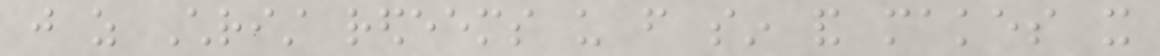just as Christ redeems us from sin and makes it
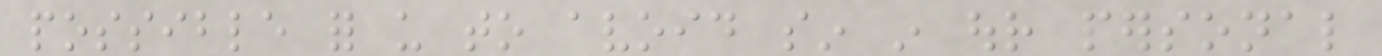possible for us to avoid sin in our personal
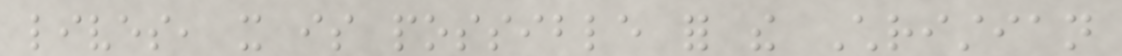lives, it is possible for the Christian
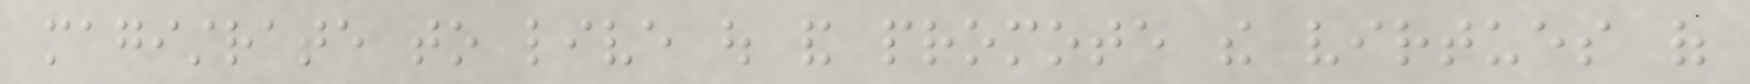magistrate to live out and promote the virtues of
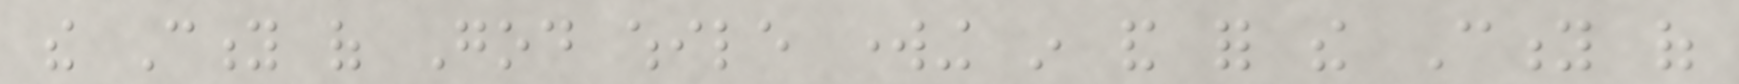the City of God while working in and for the City of
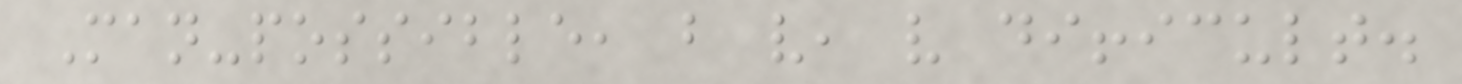Man-possible, but very, very difficult.
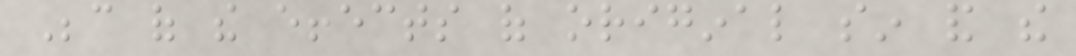Because of the effects of original sin and the
